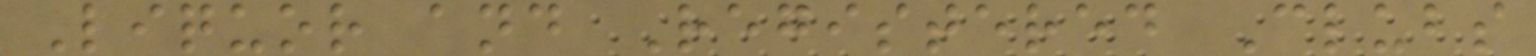Liquor and Registered Clubs
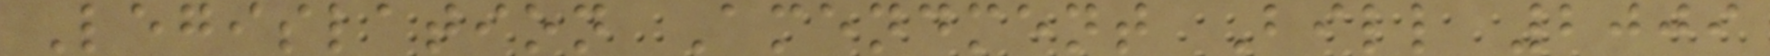Legislation Amendment Bill 2009
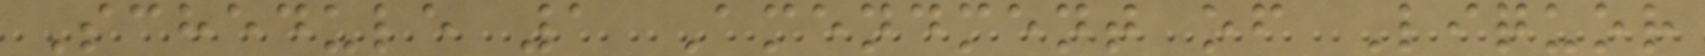Schedule 1 Amendment of Liquor
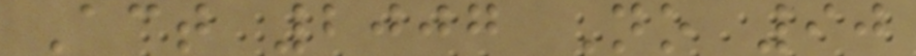Act 2007 No 90
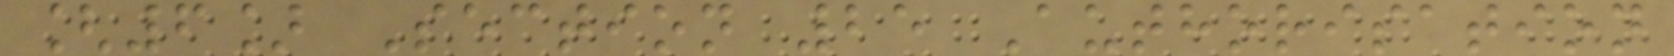[6] Section 25 Authorisation
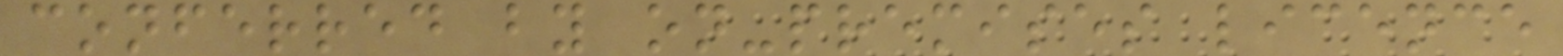conferred by on-premises licence
